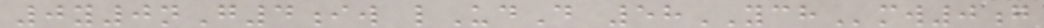0y0nG4iw lUdD 58YCHmw0g
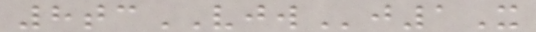8tcVJWj1X
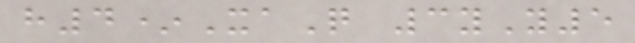h4*XaQ 3yY5
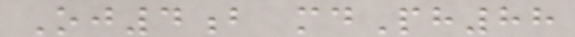Oj4b mdPh88
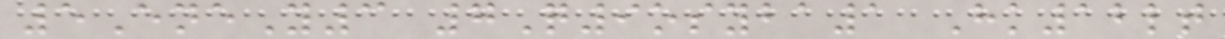5EneY3 7Q9osyba1 Hk12lt
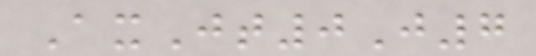AxJt0J7
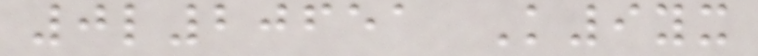0l20651 K9yx
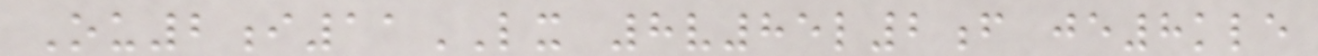Ou2i11LX 8v85l2f je8kle
